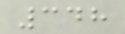348
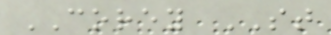COREY ST
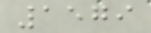1579
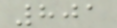801
